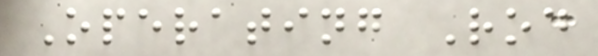Operating Rod
